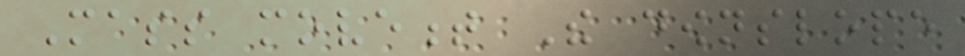Mass movement The downslope
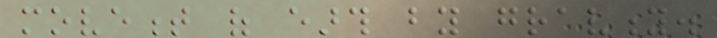movement of earth by gravity.
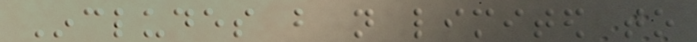Includes but not limited to
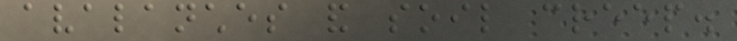avalanches and soil creep.
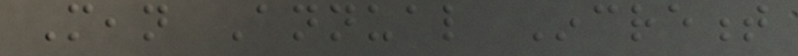Mean Annual Increment
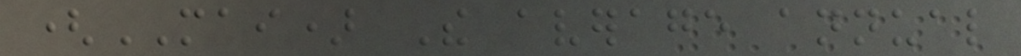(MAI) The average annual
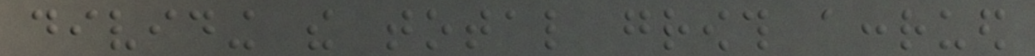dividing the total growth accrued
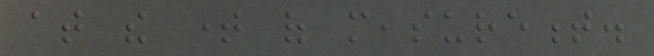at the time of measurement.
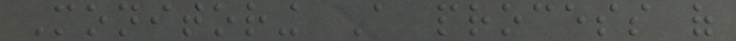Monitoring A process of
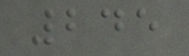245
